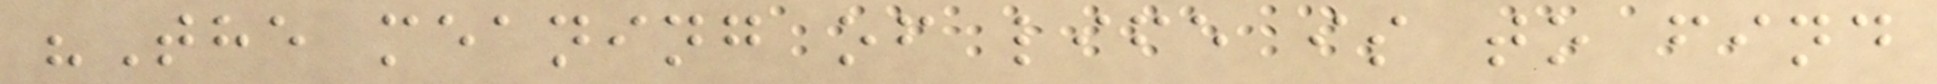"The meaning of life is to find
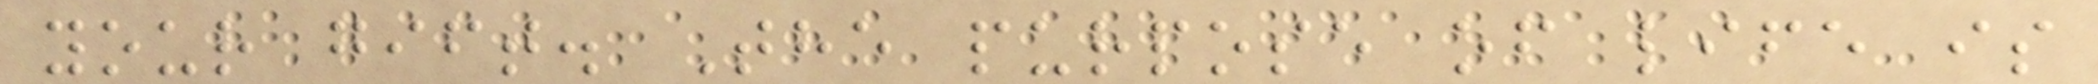your gift. The purpose of life is
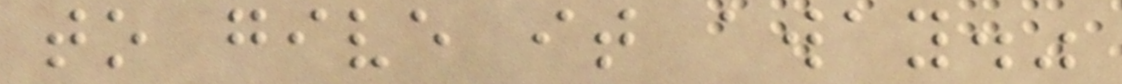to give it away."
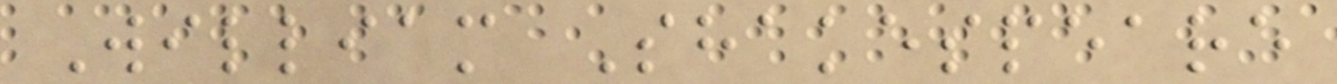William Shakespeare
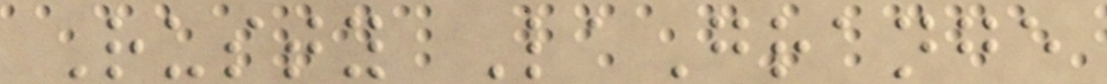Rusty LaGrange
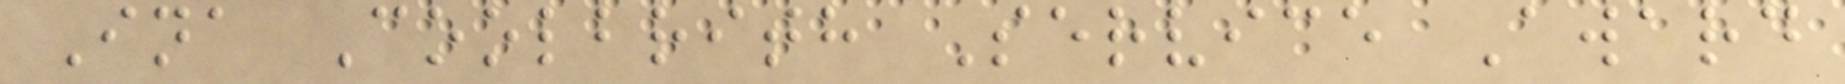Ina Coolbrith Service Award
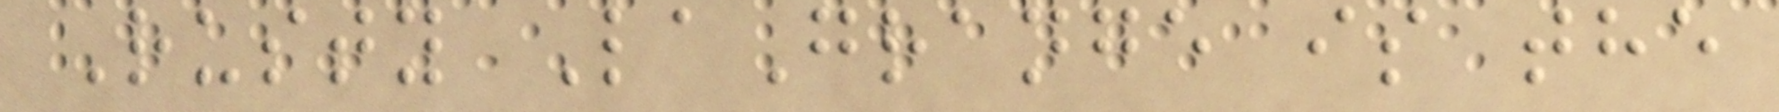Rusty LaGrange is the
